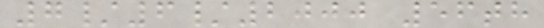7/6/2000 56th
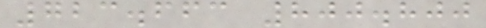723.663 800.800
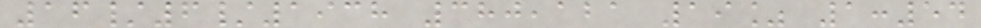16/6/1938 380,121 19% 1:54
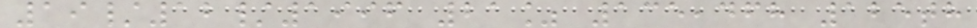19/12/1996 21% 135,468 125th
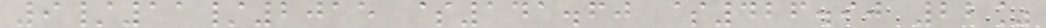9/11/2015 $141.60 $426.90 22%
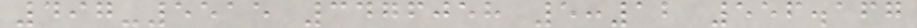497-5515 3476058 5:12 556.167
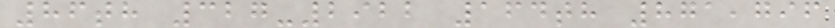86th 327-2922 164th 871,796
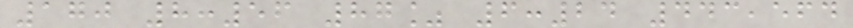170 8:56 87% 6:24 443,564
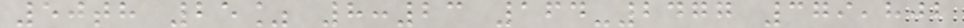50th 25% 8:23 164-2477 379,802
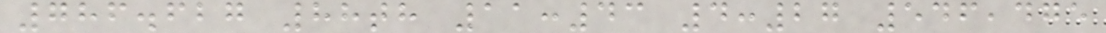786.627 88th 11:43 4:27 546,475
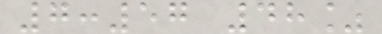7:57 48%
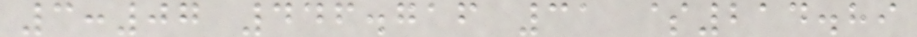3:07 446.716 31 $214.89
